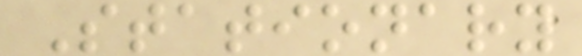Stationary
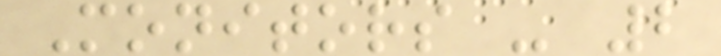Monitors - 2
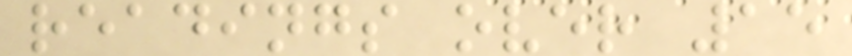readings over 15
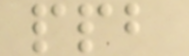ppb
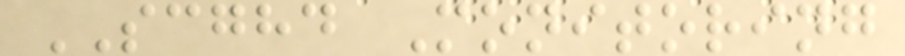SCGHD Monitoring
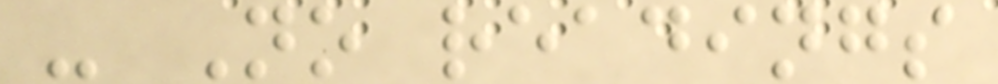- No readings
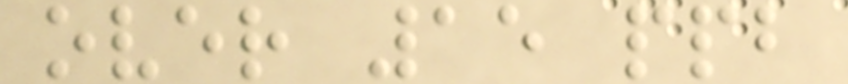over 15 ppb
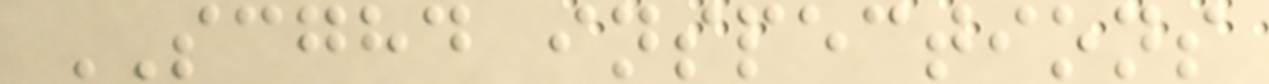SCGHD inspections
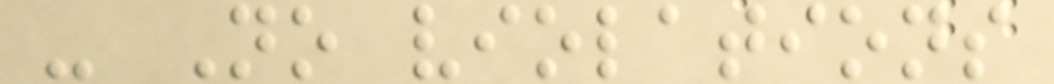- No violations
